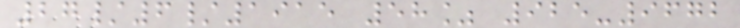27/6/1915 58% 925-9672
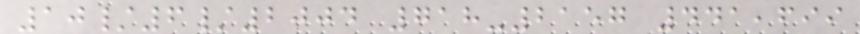10/6/2004 718-2157 441,699
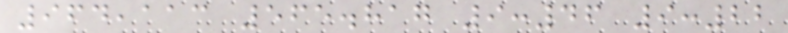964,113 565.817 9:46 9:22
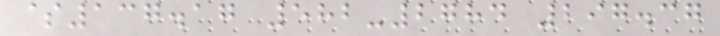$137.17 582-2784 297.37
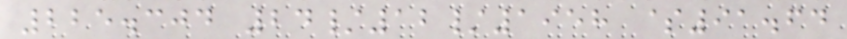225.304 24/12/1958 $91.64
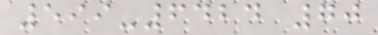599-6424 70
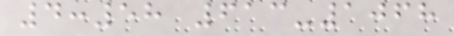4:58 613-1068
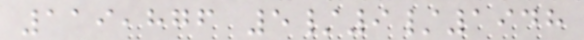119,876 5/9/1948
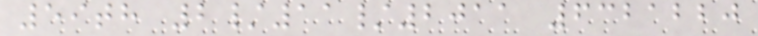59th 2/11/2011 6321220
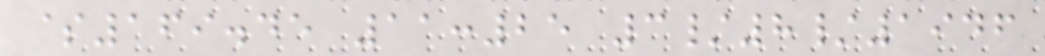$169.45 11:25 3/8/1946
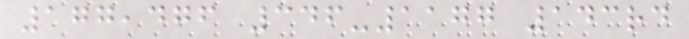177,476 346-1177 143rd
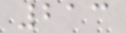213
